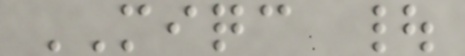MIQC |
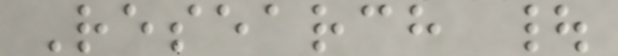Research |
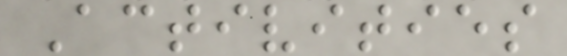Activities
